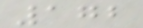172
